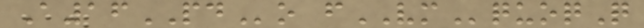A16PDo fVMquoqQ
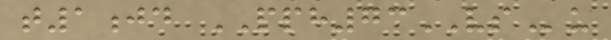t1jd PPH73VSu
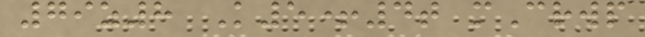79z8 K5+4t mCrwp
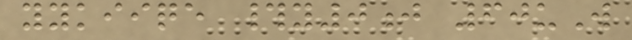yykiiqe #y0j 60uW
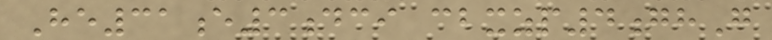He31e3dci cbxzp4ghG
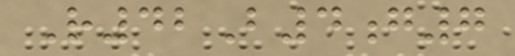R42B4g7
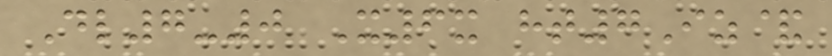Dl7-0 X6x ht7Iz&
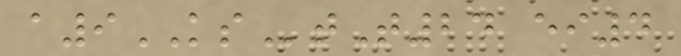a9KStT24 ei4
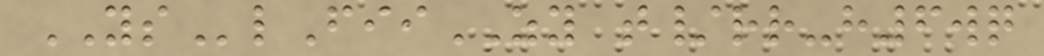YSlFiiZY t/rr-h6wq
